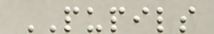PUPILS
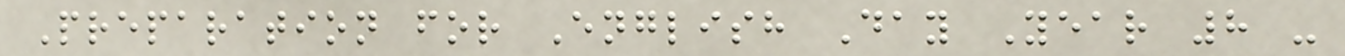Preparation for English Day Year 8 -
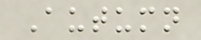Autumn
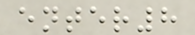enter8
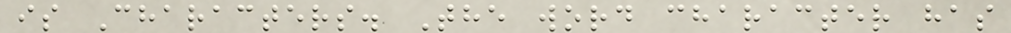is Characters. The word character has
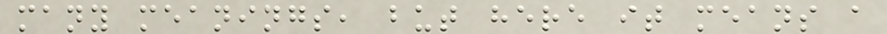many meanings, but here it means a
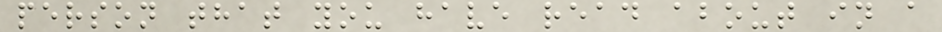person that you have read about in a
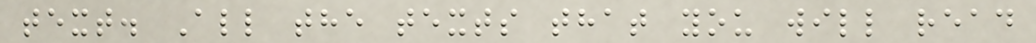text. All the texts that you will read
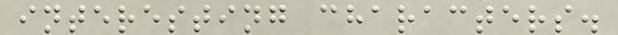interesting characters.
